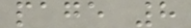page 8
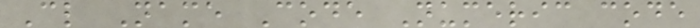Cl Name Code Numeric code
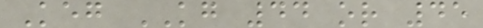Keg KG 44 or 45
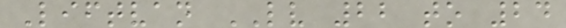Liftvan LV 22 to 24
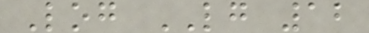Log LG 12
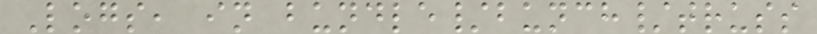Logs, in bundle/bunch/truss
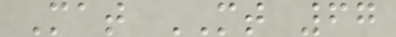Mat MT 67
